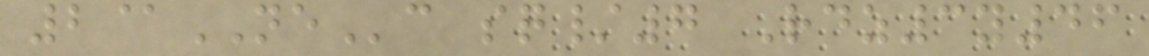2@NEc sq/7 Rdz3y46
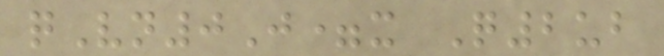qVn0J=x Q2ub
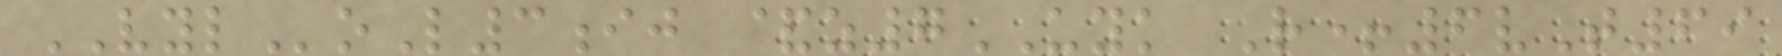VYLoL3ij &z7UYK R+6vT69
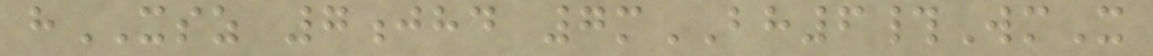hXSZ 7jhd 7mBH6#WmX
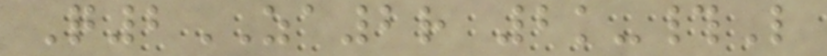Q2ZA2r 2k-#L
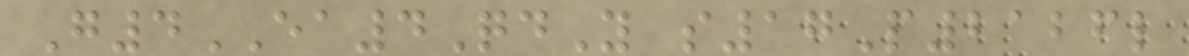G4EA4QdY s17P2126l
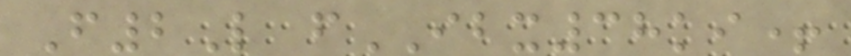F2L fIBX38ki+
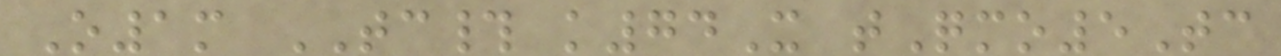O1m TC# k74X tQmo5Tc
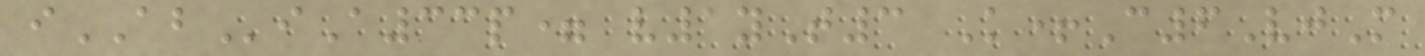iABiA33p= v1yT3 K+C6VjM
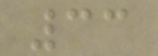33
